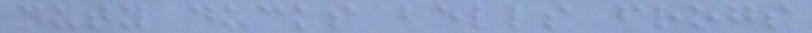duty ducks bells frogs
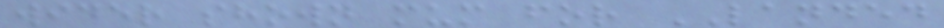wider shown mum for LANDED
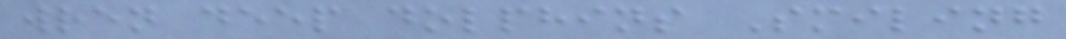wren deep dolphins Smiling
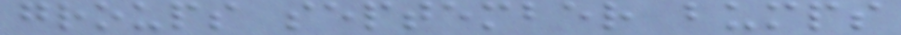groups september bumps
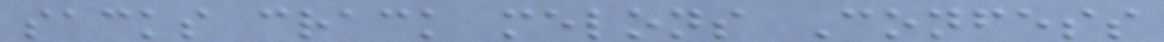sacks crack melons Confess
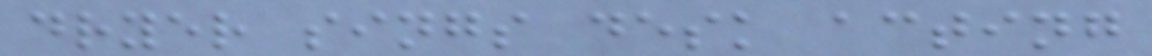dryer sings desk acting
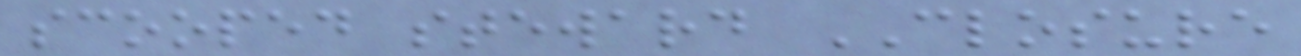scooped steward CLOSURE
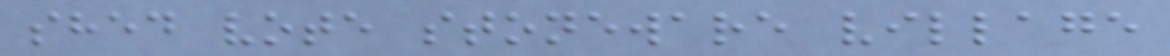shed vote stoneware village
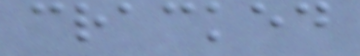cracked
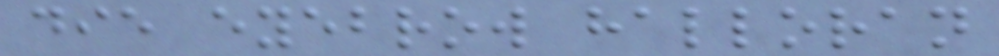die eyebrow halloran
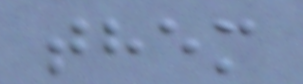them
